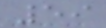59
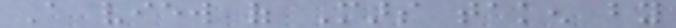A view of Mars taken by
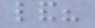land?
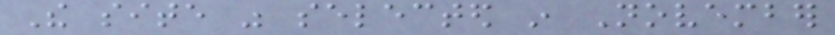The site was selected in November
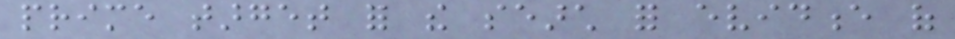prime target for the search for evidence of
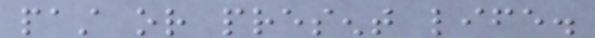past or present life.
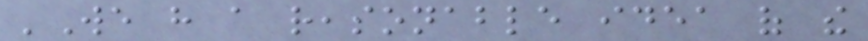'We have a reasonable idea of the
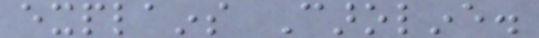explains Caroline.
